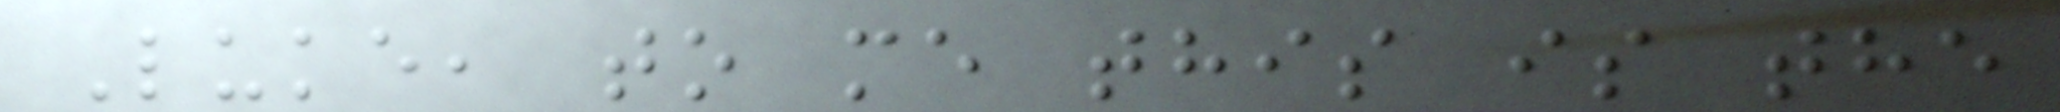Luke, to me this is the
